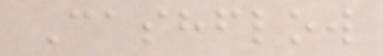Cashflow
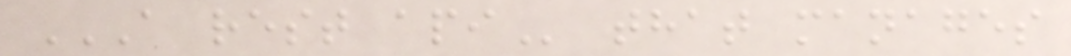A REST API that manages
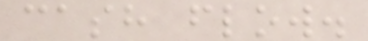cash flow.
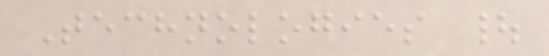Technologies |
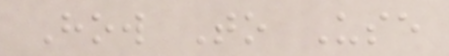How To Use
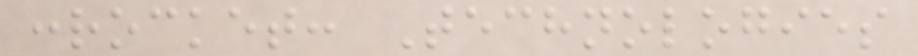:rocket: Technologies
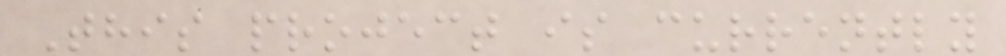This project is currently
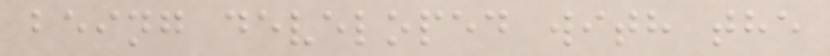being developed with the
